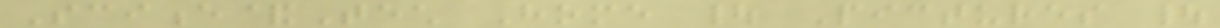Science&Tech Home | Pictures |
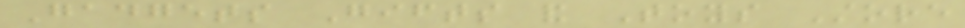Gadgets Gifts and Toys Store
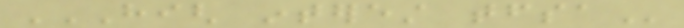HIGH INTEREST TFSA
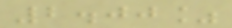2.00%
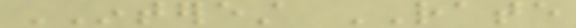INTEREST RATE
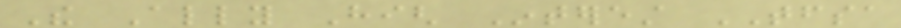The Ally High Interest TFSA
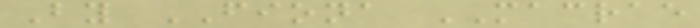By FIONA MACRAE
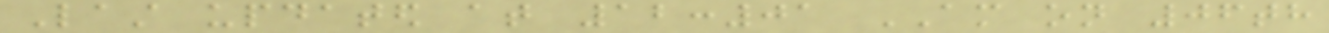Last updated at 12:01 AM on 06th
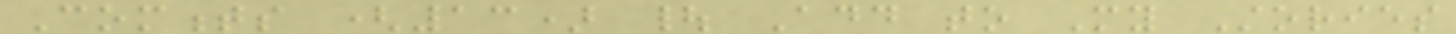Comments (13) | Add to My Stories
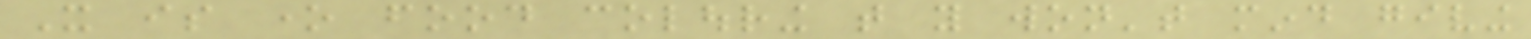It is one food colouring that you won't mind giving
